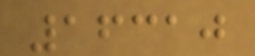16310
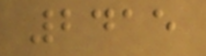2415
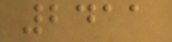2411
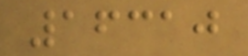16310
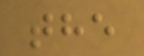the
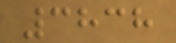3838
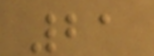21
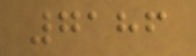7186
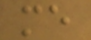me
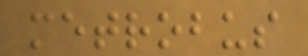metrobus
